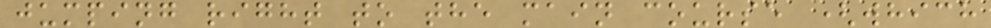jumping right to the main course (which
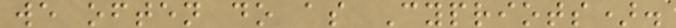we often do as Cypriots).
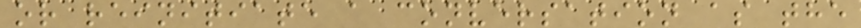or reinitiate a conversation as the
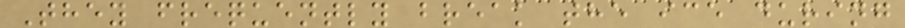They frequently break the ice during
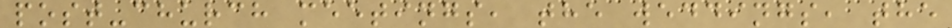post-church meetings, the weddings, the
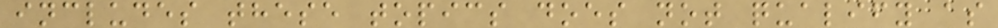includes these topics does not qualify as
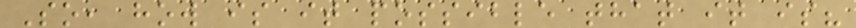So, how is it possible that it is?
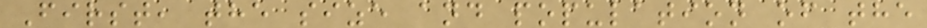First, the size and population of the
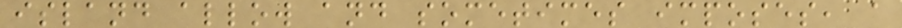island allow and sometimes imposes, a
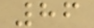86
